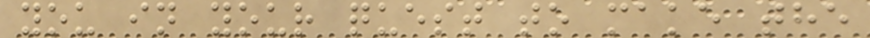you in your quest to make the
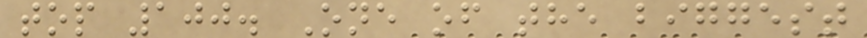top 100. One of the biggest
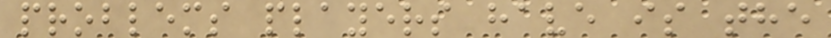problems players have is the
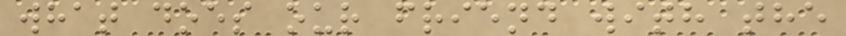what does our friend with the
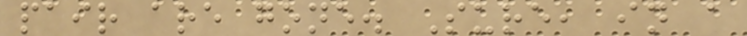pair are gone. Sure, in a
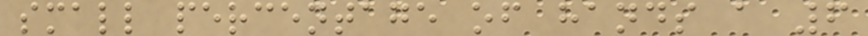small percentage of hands a 6
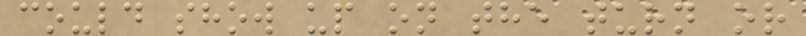could show up on the turn or
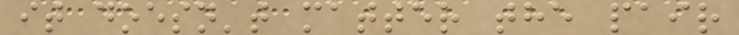it doesn't matter the pair
